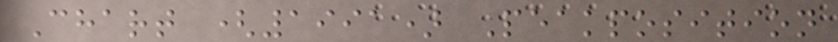Chart (1991) Peakposition
